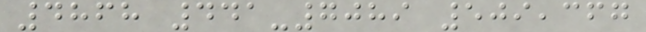4868 441-7089 509,367
